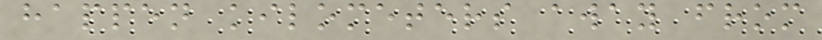happen kilometers away from
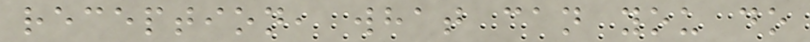reception, what can you do
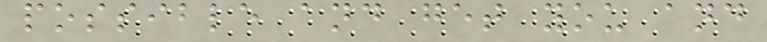possible and get you and
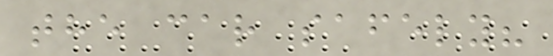the car safely?
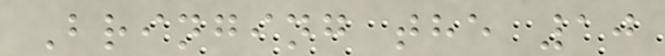Bringing the 10
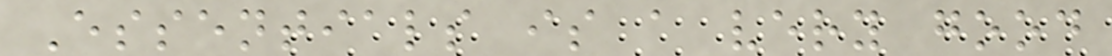Essentials is a very good
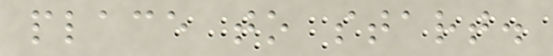place to start.
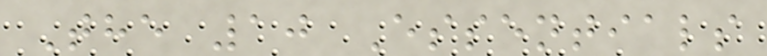The 10 Essentials
